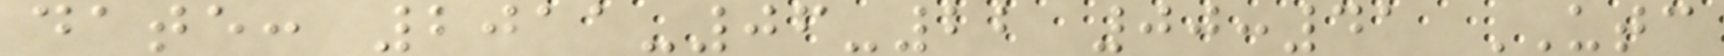date: 2011-06-22 00:41 UTC
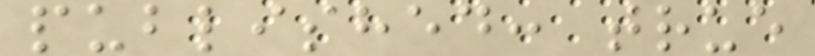published: true
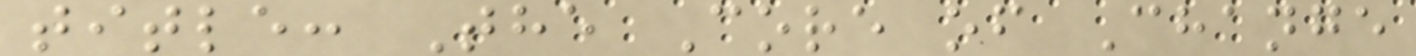title: The Core of Change
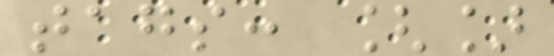tags: []
